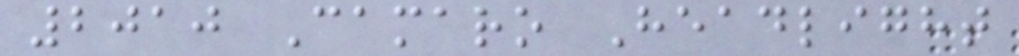2010 Camaro Headlight
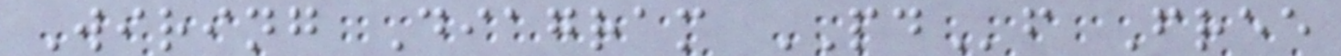Wiring Diagram PDf Free
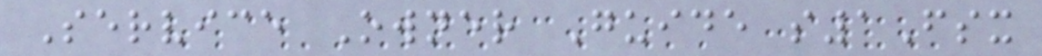Service Owner Guide s1Fsx
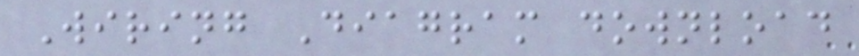Wiring Diagram download
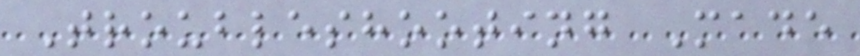Troubleshooting Made
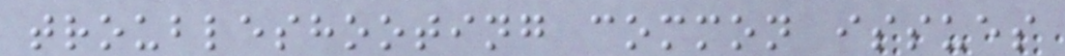troubleshooting common issues
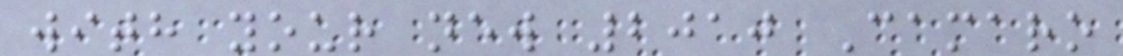with your new 2010 Camaro
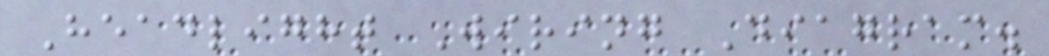Headlight Wiring Diagram.
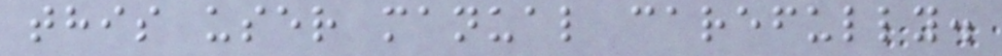this user manual carefully.
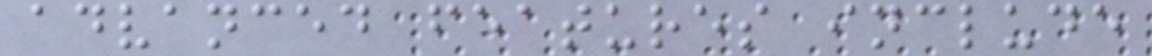advanced features include
